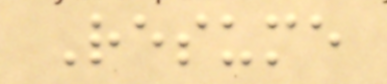Resume
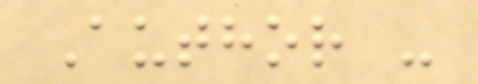Author -
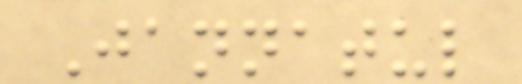Jannatul
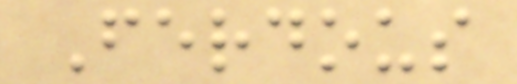Ferdous
